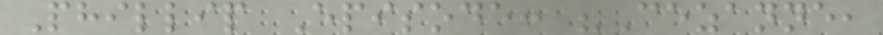Phillip Episode: "Cezanne,
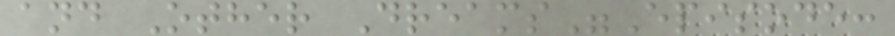and Other Dreams"Episode:
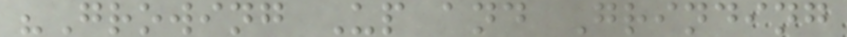"Growing Up and Grinding
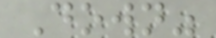Down"
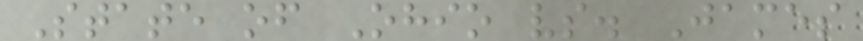State of Ohio vs. James
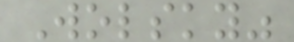Wolsky"
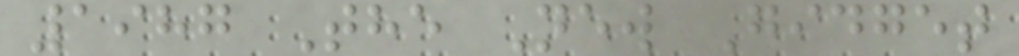1987 The New Gidget
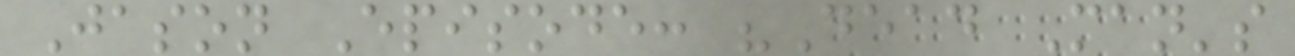Jason Episode: "Dead Man's
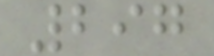297
